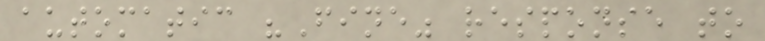automatic "Fine" response to
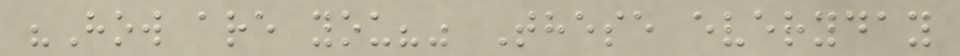"How are you?" These everyday
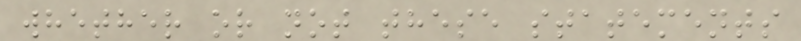whether or not these statements
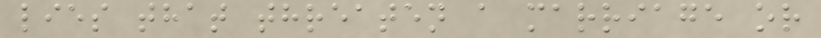lies that threaten a marriage or
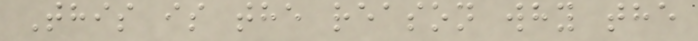This is the reason why the
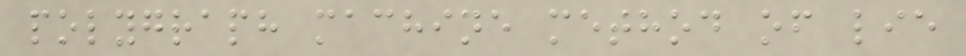polygraph machine method of lie
